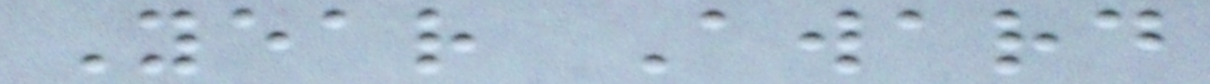Year Award
